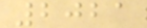2021
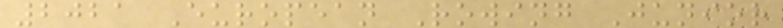2021 European Rowing Junior
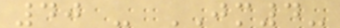40 - JM4-
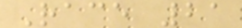Race 21
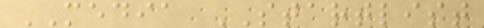MEDIA STARTLIST
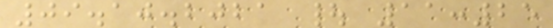09.10.2021 | 11:25
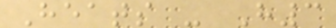Heats - H3
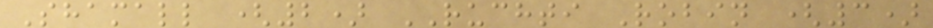Shamall (2) RUCHTI Robin (3)
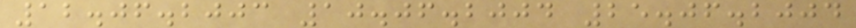12.06.2003 10.06.2004 25.06.2004
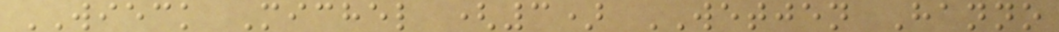WIECK Michel (3) WETJEN Hanno
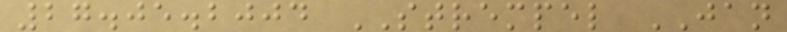27.05.2004 STREMPEL JAN
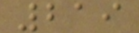219
